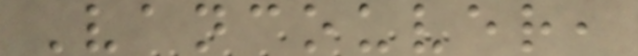Vancouver,
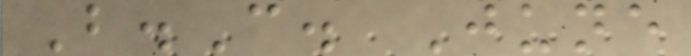B.C. June
